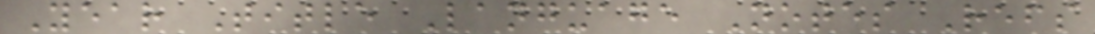Year Title Language Notes Refs
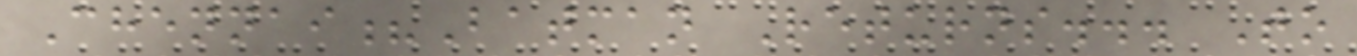Chennai?Batman Returns... To
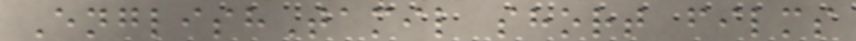EnglishTamil short films
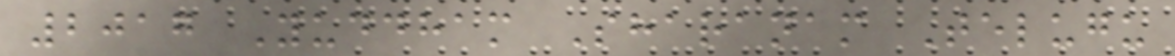2017 Yuddham Sharanam Telugu
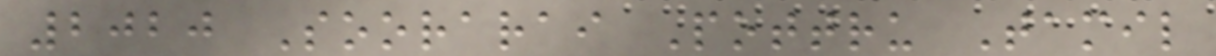2020 Soorarai Pottru Tamil
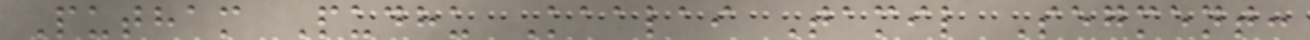Putham Pudhu Kaalai Tamil Segment:
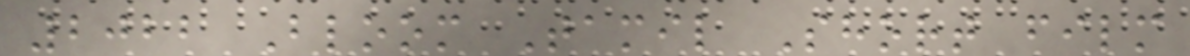2022 Bloom Tamil Short film
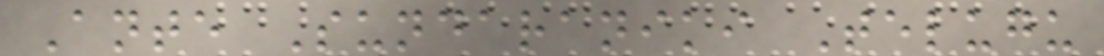Ante Sundaraniki Telugu
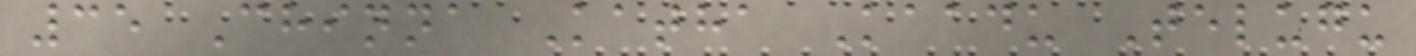35 Chinna Katha Kaadu Telugu
